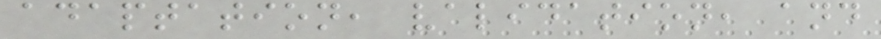adaptation, validation, and
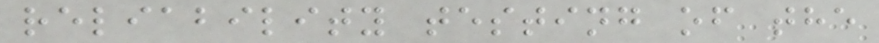reliability testing of the
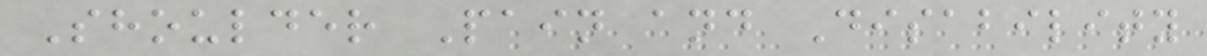Shoulder Pain and Disability
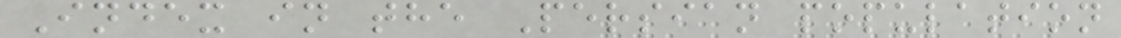Index in the Persian population
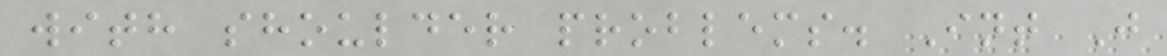with shoulder problems. Int J
